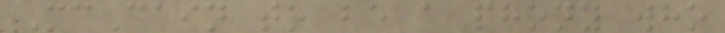McCain to be a phony who
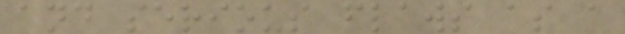and serious flaws as a
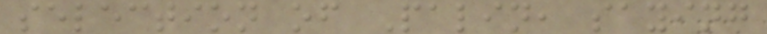selection of Palin, saying
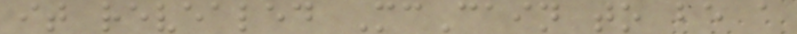it revealed McCain to be a
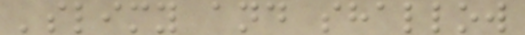'slimy and shallow
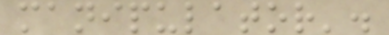manipulator'.
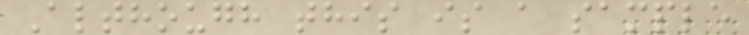Although this is a sample
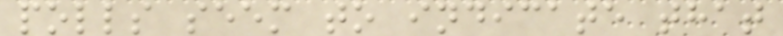polls seem to indicate that
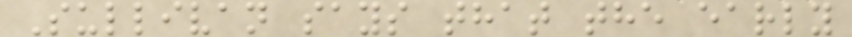Sullivan says that the early
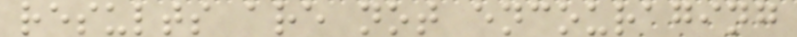results are not encouraging
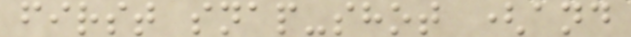first snap-shot (and
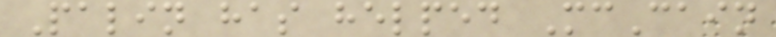Palin has helped McCain
